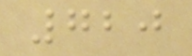720
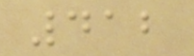412
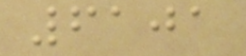6101
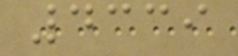4339
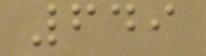649
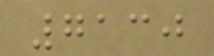7130
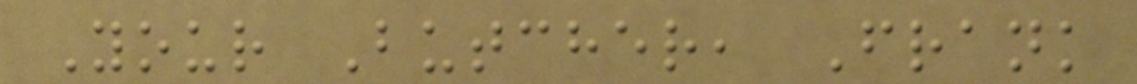Your Butcher, Frank
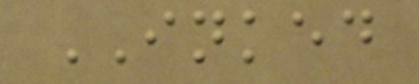INKED
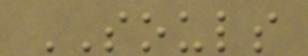SOULS
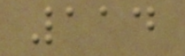114
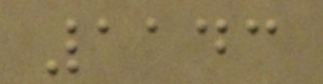1143
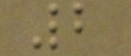2
